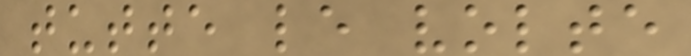tutte le volte
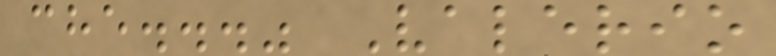che..." Valerio
